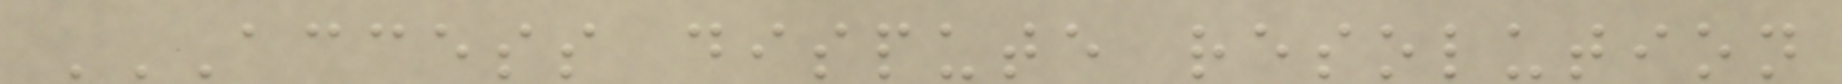ACCESS DISPUTE RESOLUTION
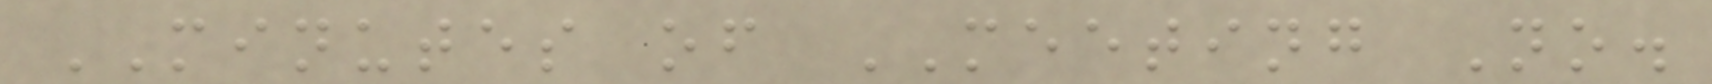MINUTES of MEETING No.
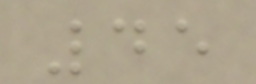45
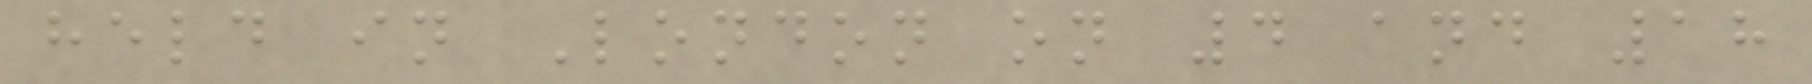held in London on 4 and 18
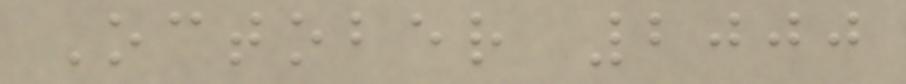October 2000
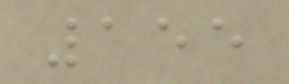155
